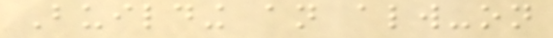Building an always-on
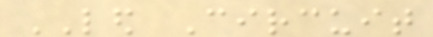LED Circuit
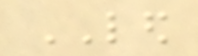LED
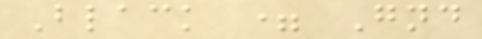Black = Gnd
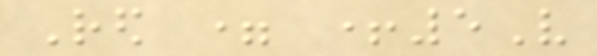Red = +5V
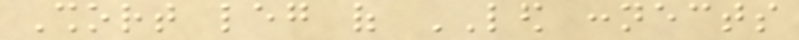Short leg of LED connects
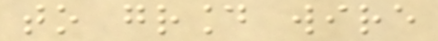to ground wire
